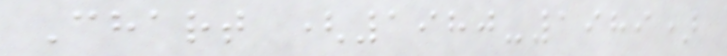Chart (1980-1989)
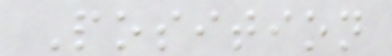Position
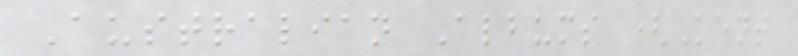Australian Albums (Kent
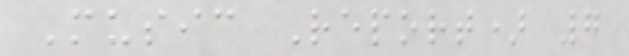Music Report) 7
